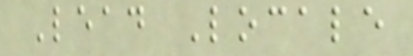Lead Locale
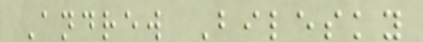Andrew Bilesky
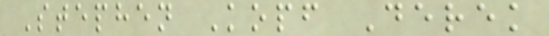Stephen Kopf Derek
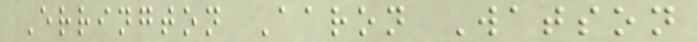Errington Aaron Watson
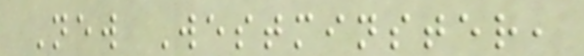New Westminster,
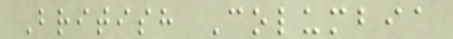British Columbia
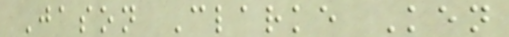Jason Clarke Ken
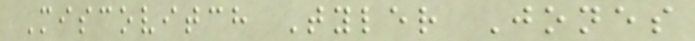Miscovitch Tyler Jones
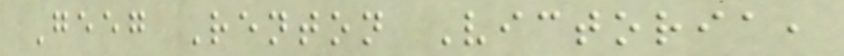Geeg Renton Victoria,
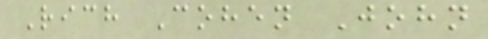Rich Cohen John
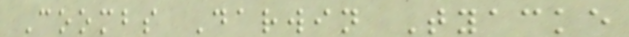Coombs Darwin Tyacke
